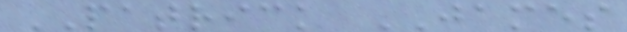PATRICK JAMES
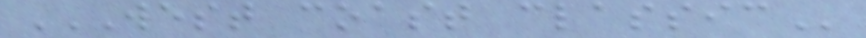WEST COAST CLASSIC
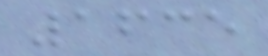1635
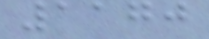1170
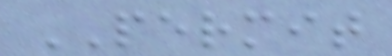PERMIT
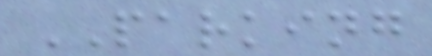PARKING
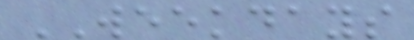WEEKDAYS
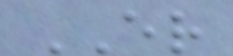ER
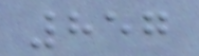857
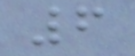6
